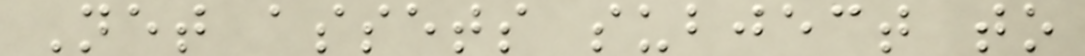Net assets subject to
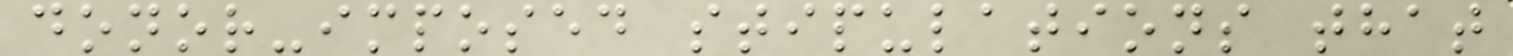donor-imposed stipulations that
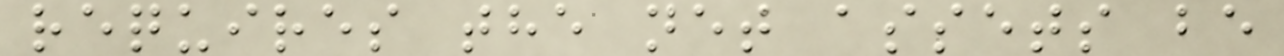requires the net assets be
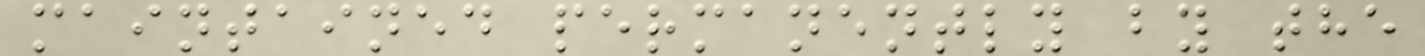maintained permanently by the
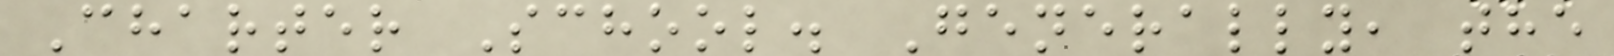Charter School. Generally, the
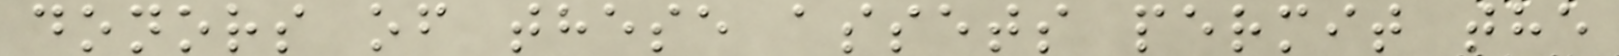donors of these assets permit the
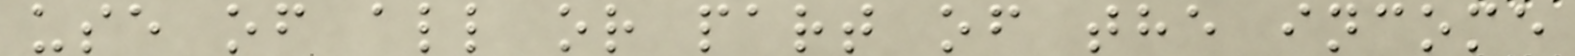use of all or part of the income
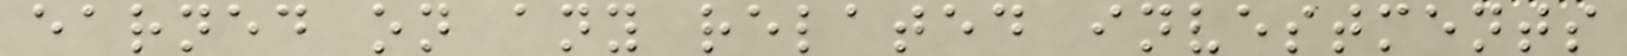earned on any related investments
